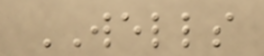WELLS
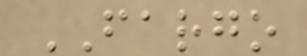FARGO
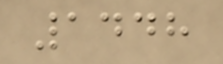1448
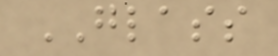GLASS
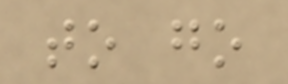to go
